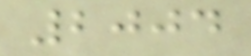2004
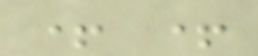+ +
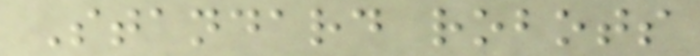Standard robots
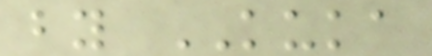by KUKA
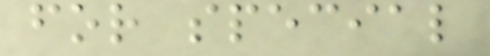for special
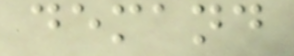demand
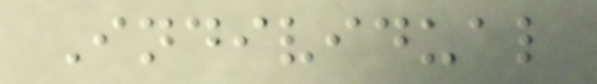Individual
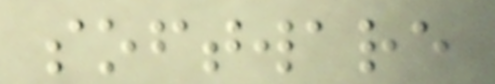software
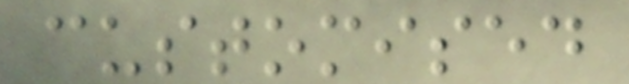customised
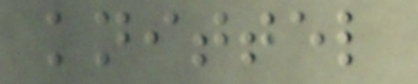knittel
